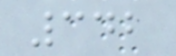342
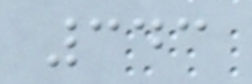343
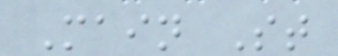Main St
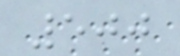500
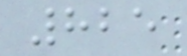825
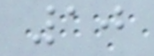10
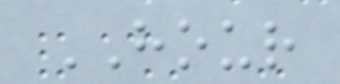HOUR
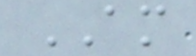AM
